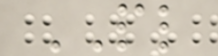PL
